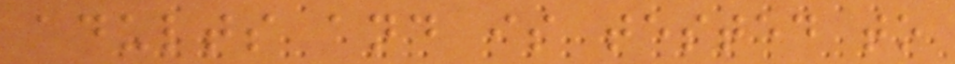adults and is tested to
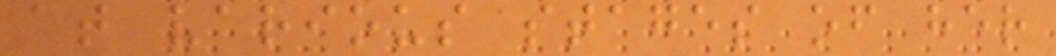at various stages of her
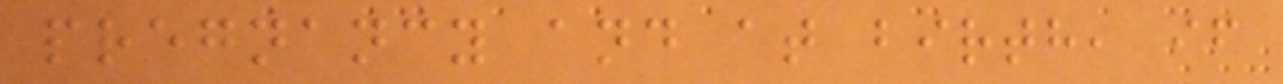pregnancy and at birth, if
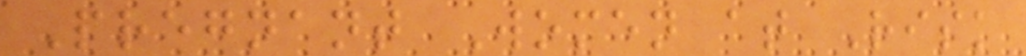Pregnant Women at Risk
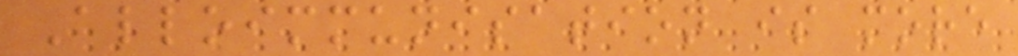Alloimmunisation is more
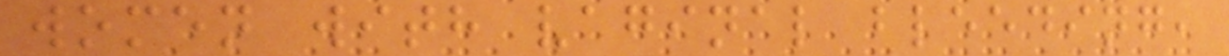women with vaginal bleeding,
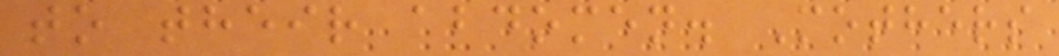to their abdomen. Mothers
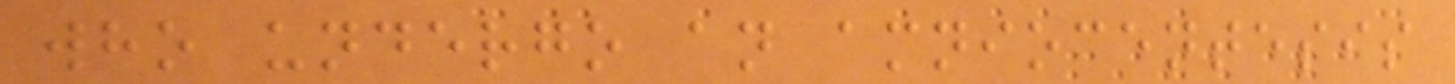who undergo an amniocentesis
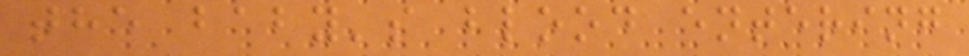the baby's blood entering
